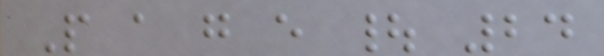P a g e | 24
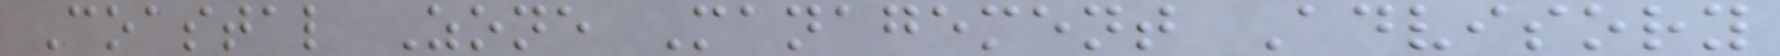Coastal Zone Management Advisory
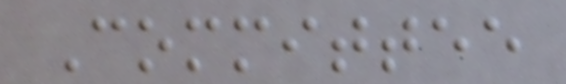Committee
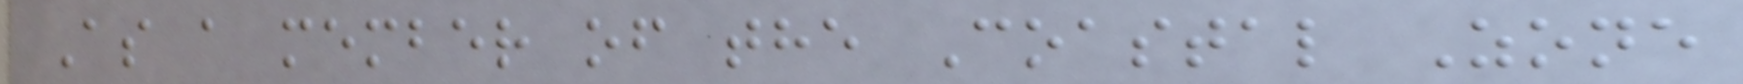As a member of the Coastal Zone
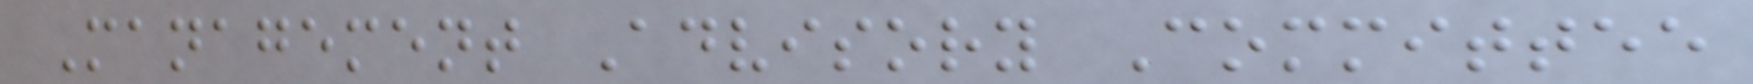Management Advisory Committee
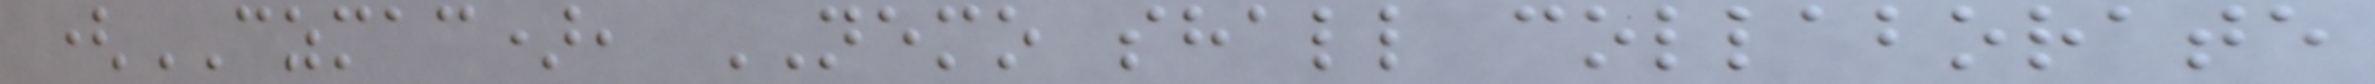(CZMAC), NEMO shall collaborate
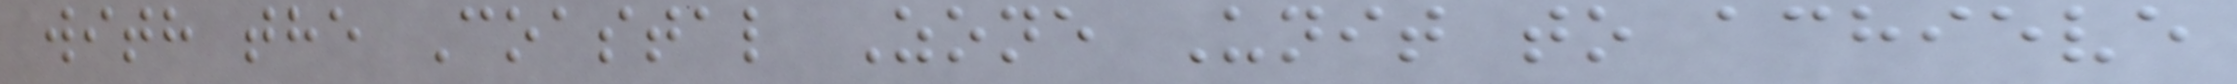with the Coastal Zone Unit to achieve
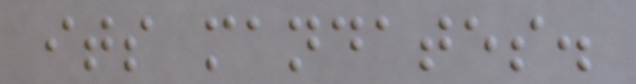its mandates.
